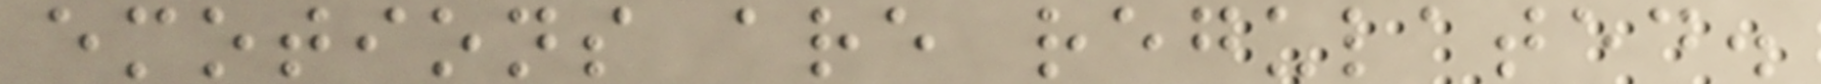emotions are regulated.
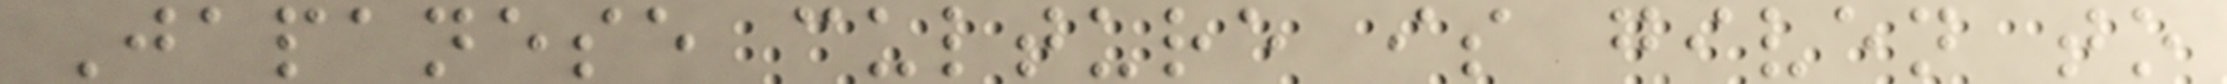Japanese culture is given to
